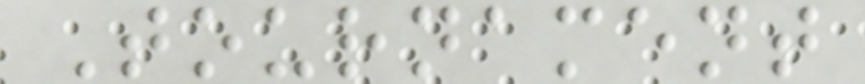Tournament
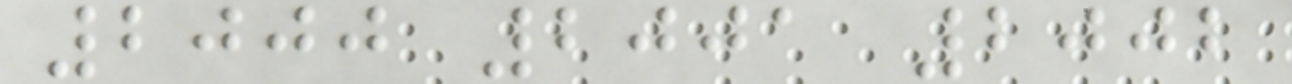2000 2001 2002
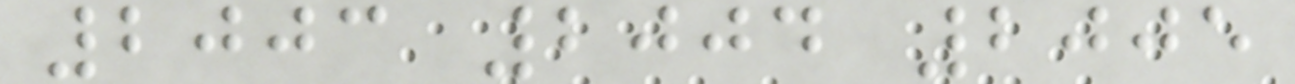2003 2004 2005
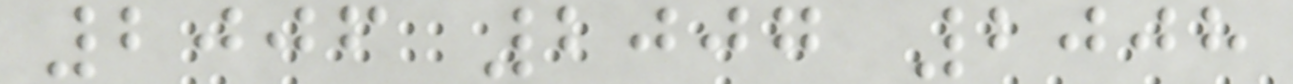2006 2007 2008
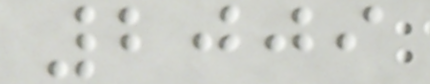2009
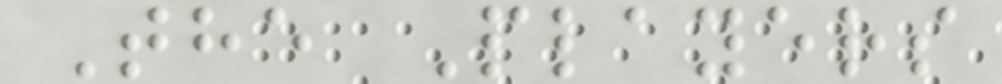The Players
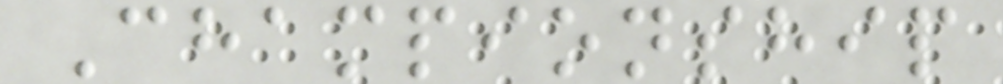Championship
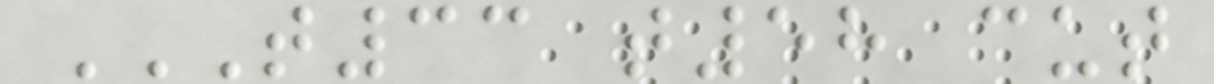T33 T58 CUT
